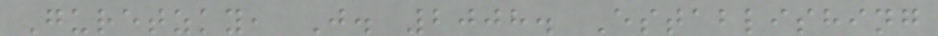Guretzky, J. 2008. Establishing
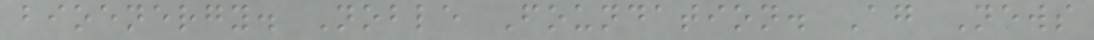bioenergy. Noble Foundation. Ag News
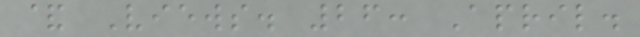& Views. 26: April.
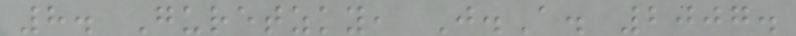8. Guretzky, J.A. 2007.
